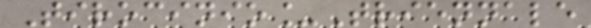Tirocinio_Triennale
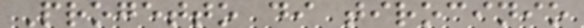Progetto di tirocinio
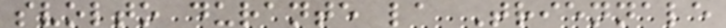svolto durante la Triennale
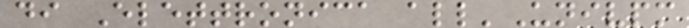di Elettronica all'Univpm
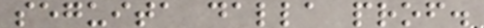seguita dalla prof.
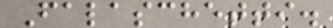Falaschetti.
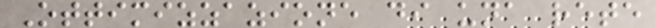Ottimizzazione di una rete
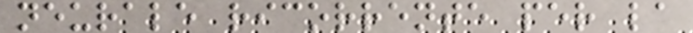neurale ricorrente per la
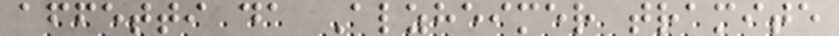affetti da Alzheimer tramite
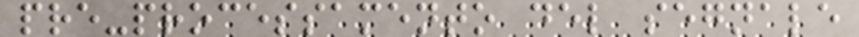pre-processamento del segnale
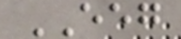EEG
